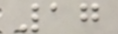17
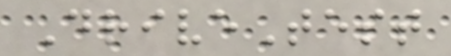DriveTest
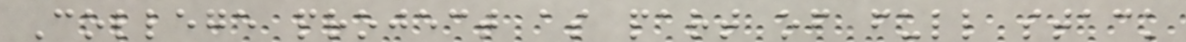College project as part of full stack
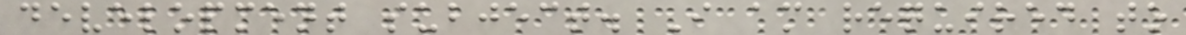development subject. I am required to
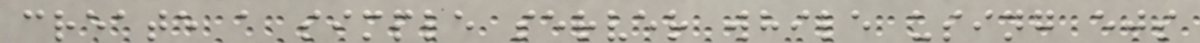create a simple server while using ejs
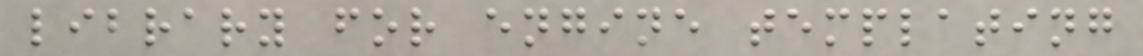library for engine templating
